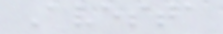Avesta
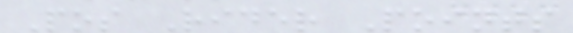Pos Rider Points
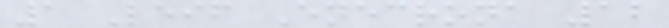1 Leif Enecrona 12
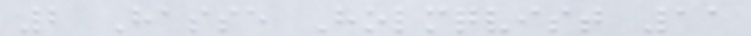2 Hasse Holmqvist 11
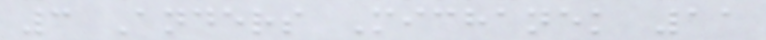3 Anders Michanek 11
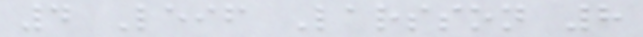4 Leif Larsson 8
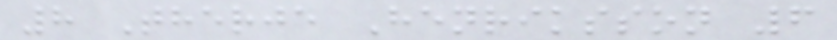8 Therje Henriksson 6
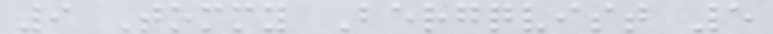9 Tommy Bergqvist 5
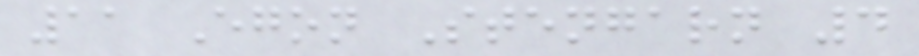11 Egon Stengarn 4
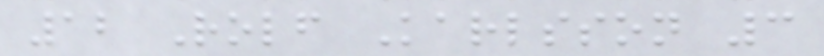12 Rolf Karlsson 3
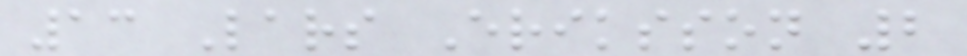13 Lars Eriksson 2
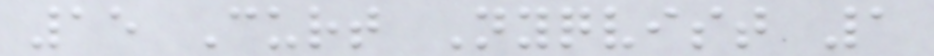15 Curt Nyqvist 1
